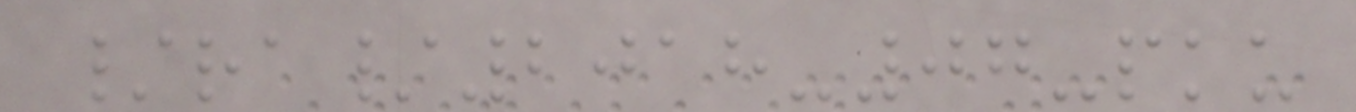/ra/2018-07-pku
